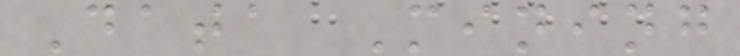Data Mining
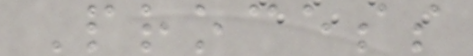Process
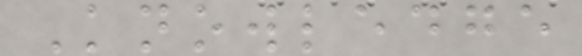Knowledge
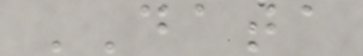DATA
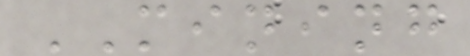MINING
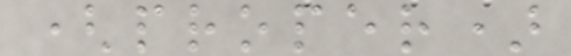(proper)
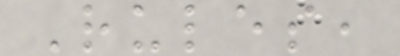Rules,
